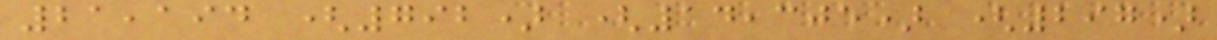21,194 (792) (14,305) (297)
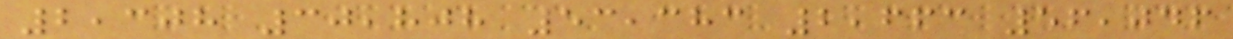2,308 30,808 53,383 2,663 56,046
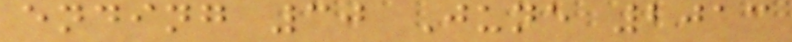ending 30 June 2013
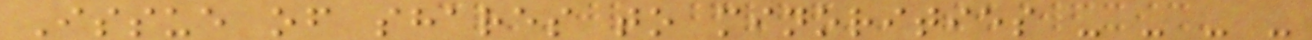Issue of shares to minorities - - - -
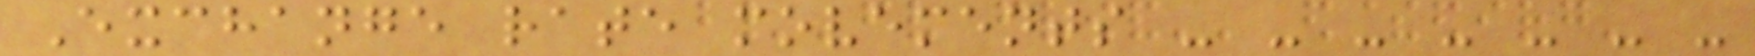Exchange rate movements - - - - - - -
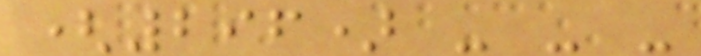(296) - - -
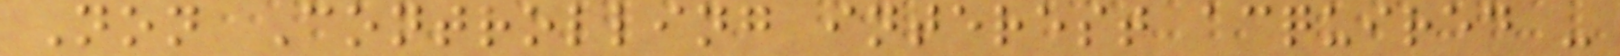Non Controlling interest acquired -
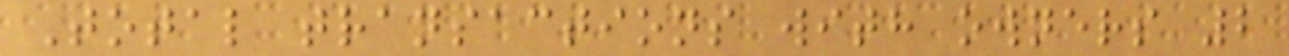Total transactions with owners 2
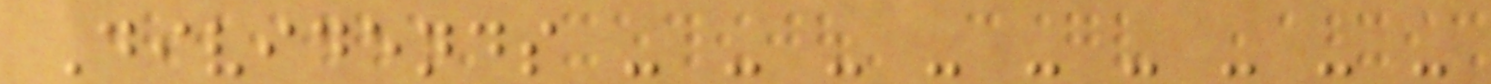Dividends - - - - - - - - -
